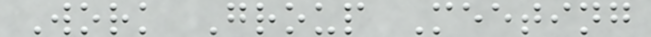Work Group Meeting
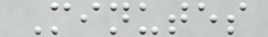Minutes
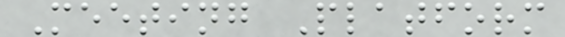Meeting Platform
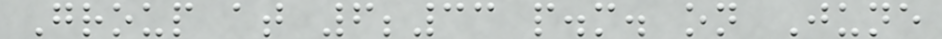Group at 6;33 p.m. on June
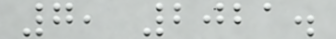7, 2021.
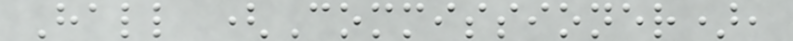Hall (Commissioner),
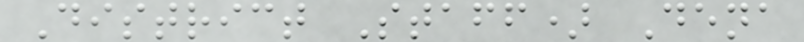District Staff) Dena
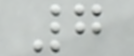7
